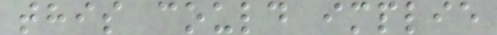this could implie
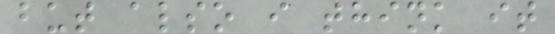but also i think it
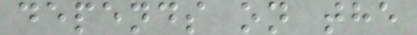depends on the
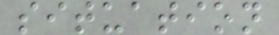situation
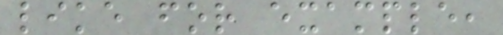like for example,
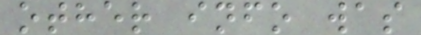other info was
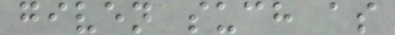given such as
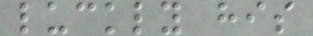luckly his
